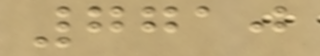7710
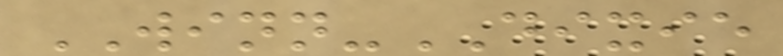WINN-DIXIE
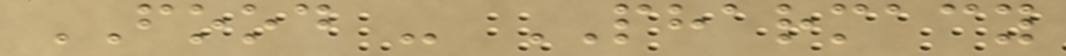FOOD - PHARMACY
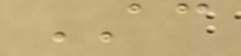AC
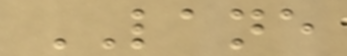LANE
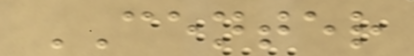CENTER
